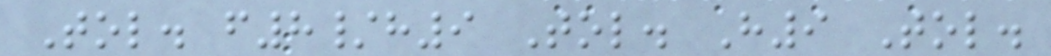Tol. f8/h9 Tol. H9 Tol.
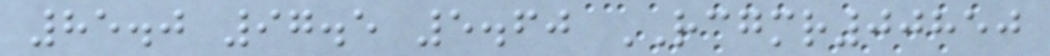85.0 97.5 5.60 RCGMR00850
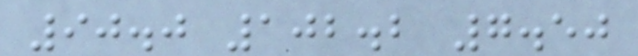90.0 102.2 7.50
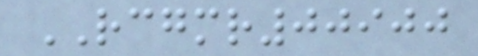RCGMR00900
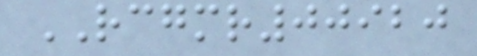RCGMR00920
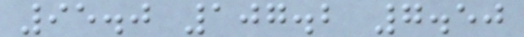95.0 107.2 7.50
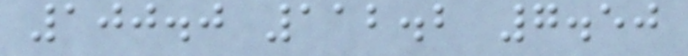100.0 112.2 7.50
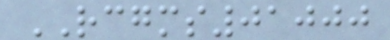RCGMS01000
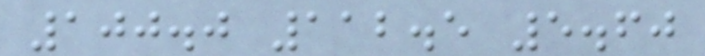100.0 112.5 5.60
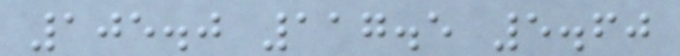105.0 117.5 5.60
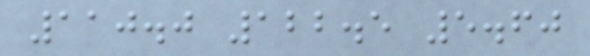110.0 122.5 5.60
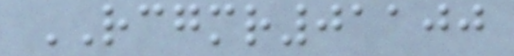RCGMR01100
